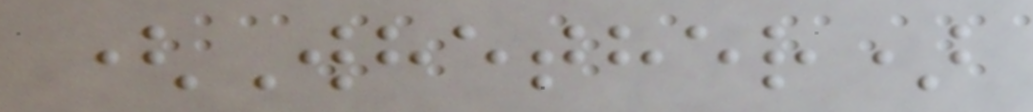(Whether)
